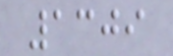1309
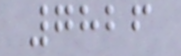7826
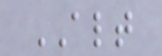ALT
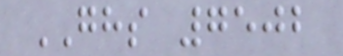GHS 7502
